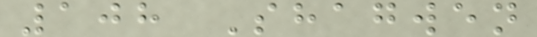108 Shagwen
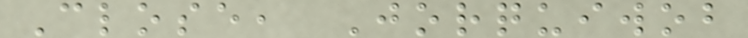Close, Jorquiwob
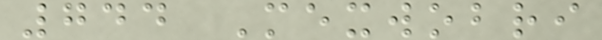744 Mexwobri
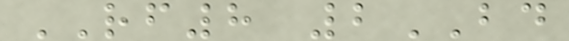RF8 2BD
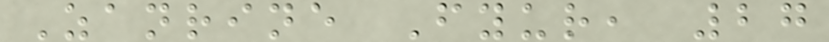Zanrine Fyur, 27
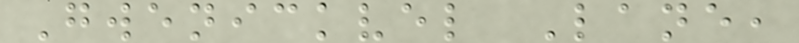Gwenickvel Lane,
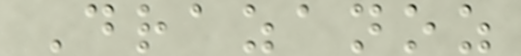Drazanoz
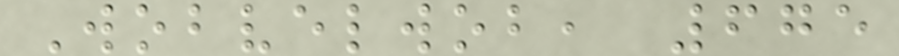Wobvelwob, 675
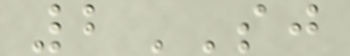2SJ
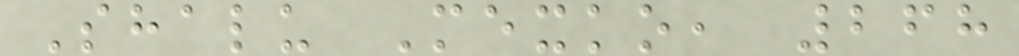Shalu Mexko, 268
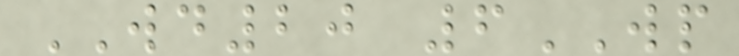WD20 6WP
